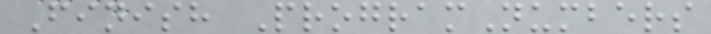Finish ProgramNumbers
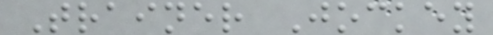Trainer Jockey
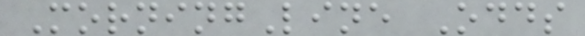MorningLine Odds
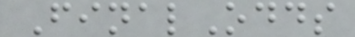FinalOdds
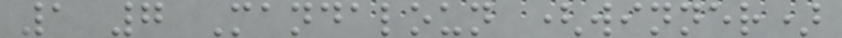1 7 Mandaloun (winner)
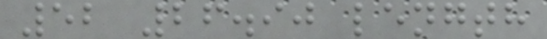52 26.90 length
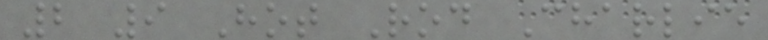2 9 Hot Rod Charlie
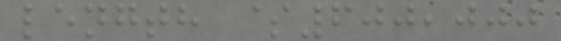length $600,000
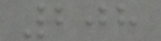208
